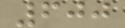600
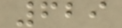629
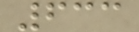633
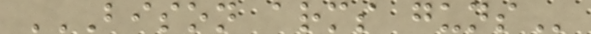BISON ARMS GUNS
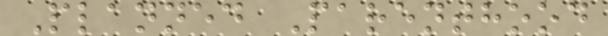Planned Parenthood
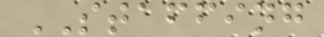STAFFING
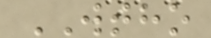WTHO
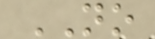NO
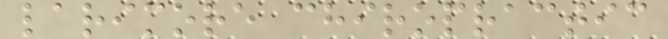larimore chiropractic
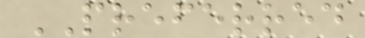PREFERRED
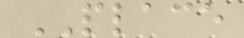PLACE
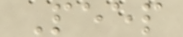Peep
